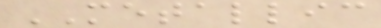METALLIC
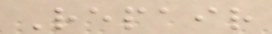Repair
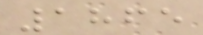1865
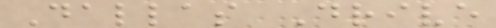Dallas Drive
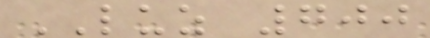LUZ 700
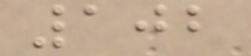102
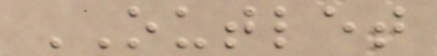OUTLET
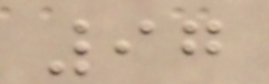97
